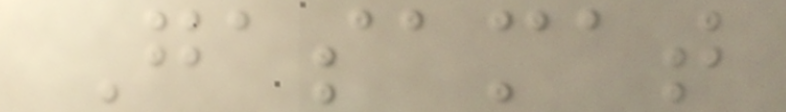Gasamat
